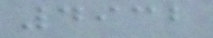4932
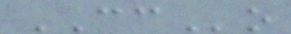CCo
